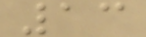13
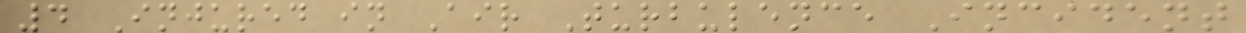4 Injured in Air Turbulence Incident
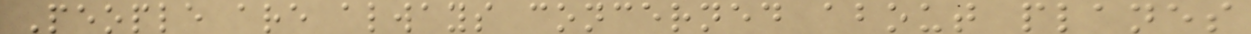People are always concerned about planes
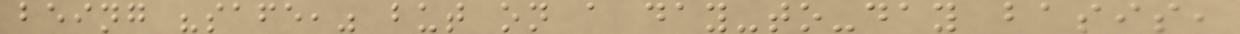being "safe," but on a day-to-day basis,
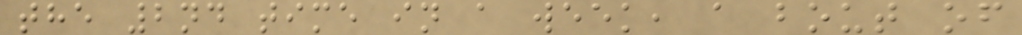the 2nd time in a week, a bout of
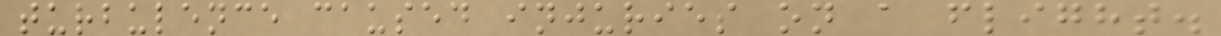turbulence caused injuries on a flight.
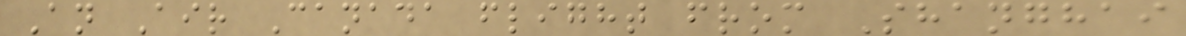An Air Canada flight from Shanghai
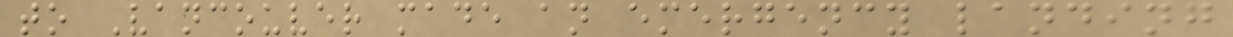to Vancouver made an emergency landing
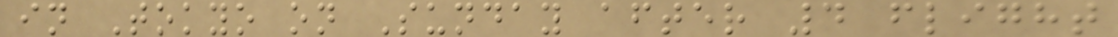in Tokyo on Sunday after 4 flight
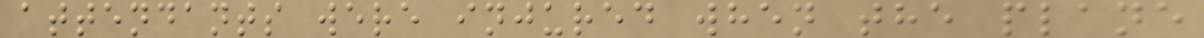attendants were injured when the plane
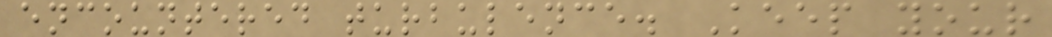encountered turbulence. Keep your
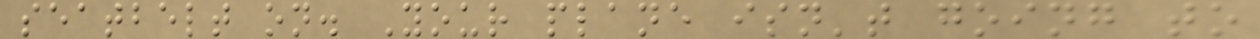seatbelt on. Your plane isn't going to
